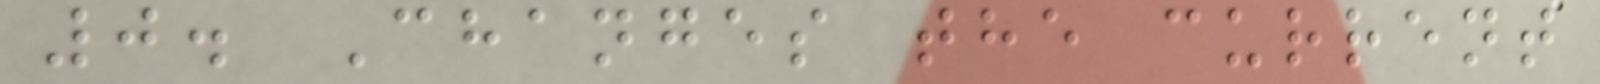0. Changes the current
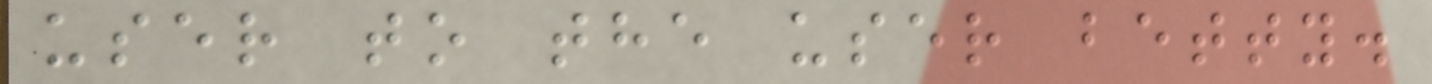user to the user betty.
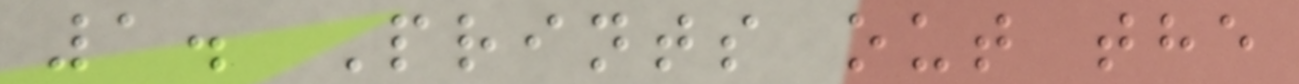1. Prints out the
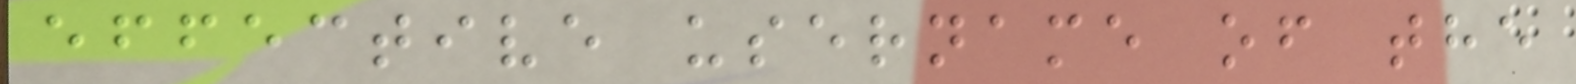effective username of the
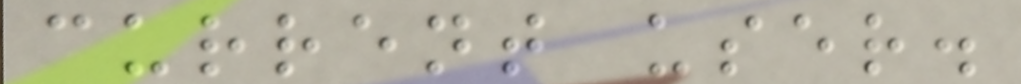current user.
